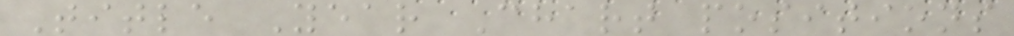Title Year Chart positions
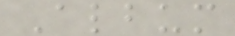Album
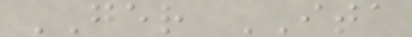GER ITA
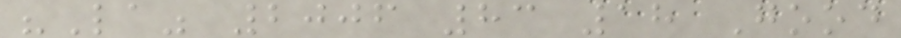"La" 2006 83 18 Good
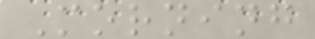Morning
